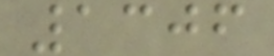1306
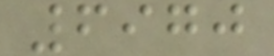6970
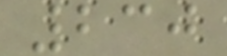230
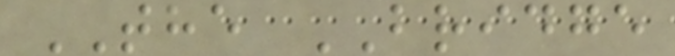THE BRIDGE
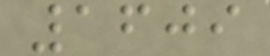1609
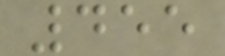455
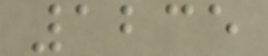1235
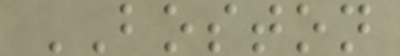BOSTON
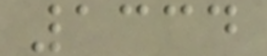1334
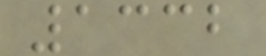1332
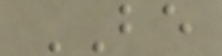BE
